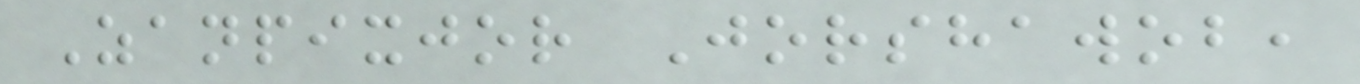Zanpixjor Jorshawob,
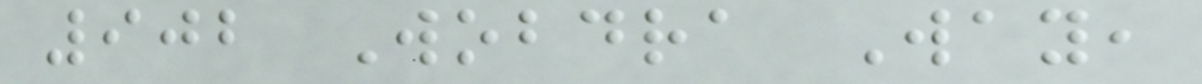902 Wobdra Way,
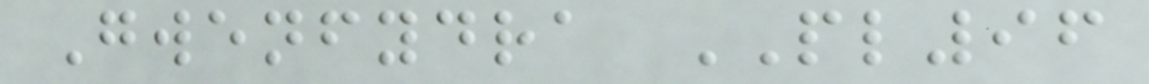Gwenfydra PL96
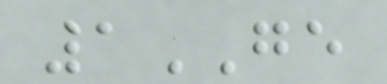1GE
